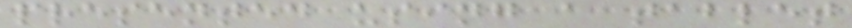presented using a tablet
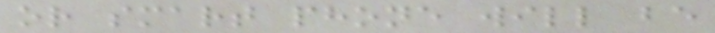or smart phone will be
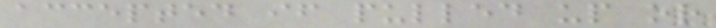accepted if pulled up or
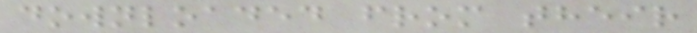downloaded from their
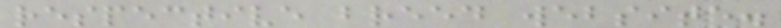respective breed website.
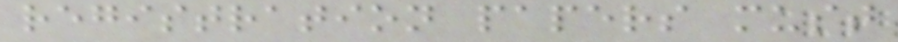registration papers must
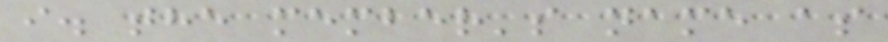i. the member's name as
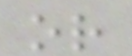or
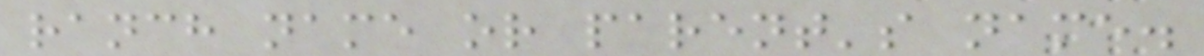ranch name or parent's name.
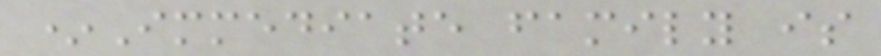*Immediate family is
